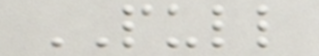PULL
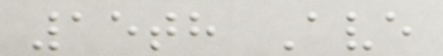15th Ave
